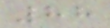88
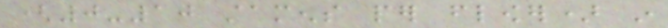(0-10 stamens per flower) in
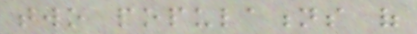two populations of
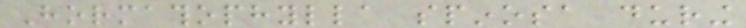Hormathophylla spinosa during
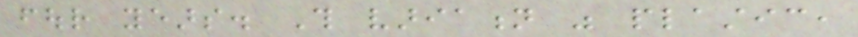four years. This variation was plastic,
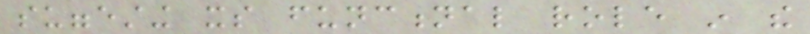suggesting its functional role in the
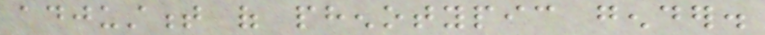adjustment of phenotypic gender.
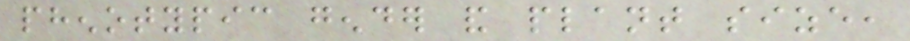phenotypic gender and plant size,
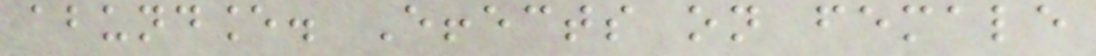abundance. Effects on female
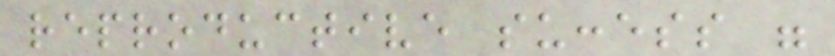reproductive success were
